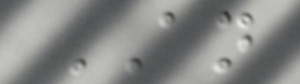AN
